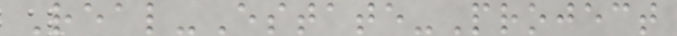Real-Estate-Project
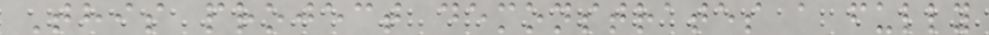This project demonstrates a fully
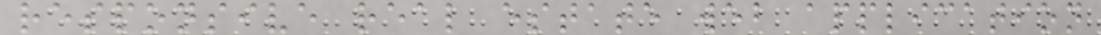responsive real estate web application
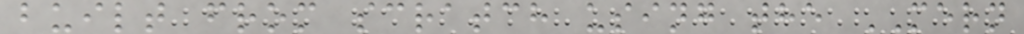built from scratch using the MERN
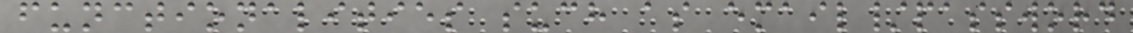functionalities such as email/password
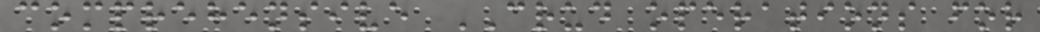comprehensive CRUD operations for
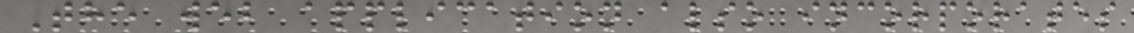The web application also incorporates
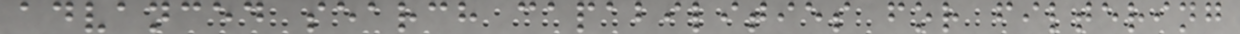advanced search capabilities for filtering
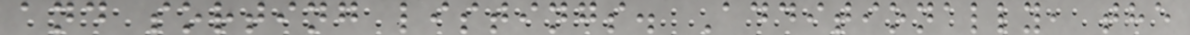and sorting listings. Additionally, the
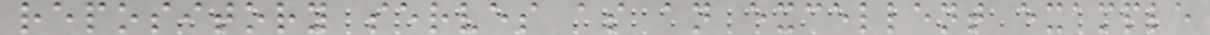repository serves as an excellent example
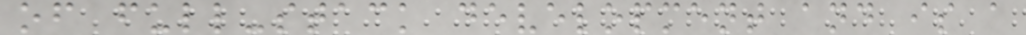of full-stack development and is a
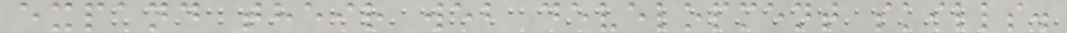expand their web development skills.
